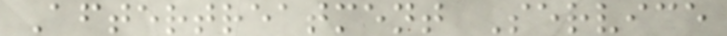Aftertreatment Service
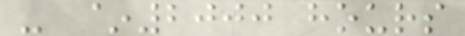- ~2000 hours
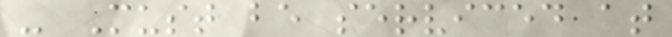- Must be serviced at
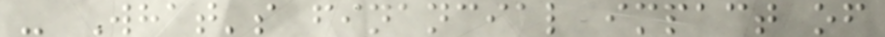- What's financial impact of
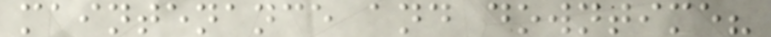maintenance and downtime?
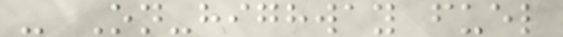- On-highway fuel
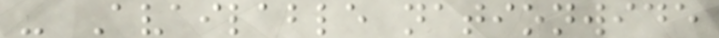- Available nationwide
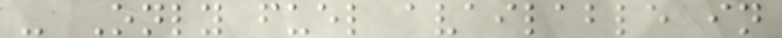- Only fuel available in
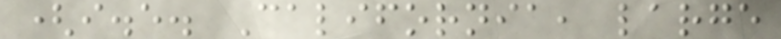(i.e. California, large
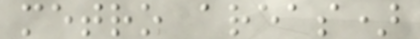metro areas)
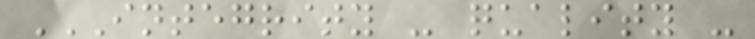INTEGRITY - QUALITY -
